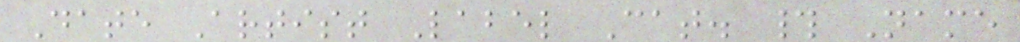Date Artist Label Cat. # Name
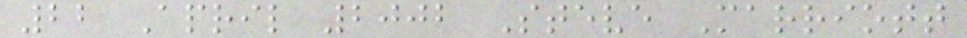22 April 2002 Steve Marriott
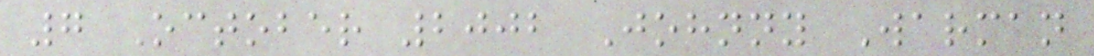7 October 2002 Johnny Warman
